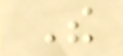The
